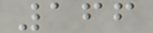166
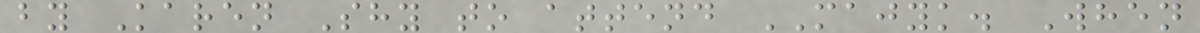by Karen Shy to attend MAJYK. When
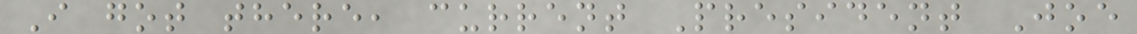I got there, current President Joe
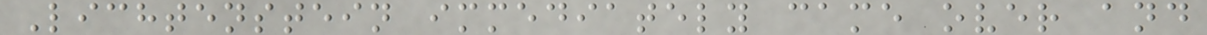Lichtenstein immediately came over and
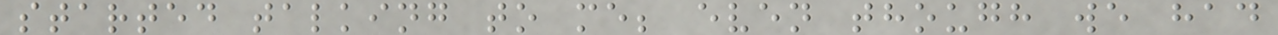started talking to me; even though we had
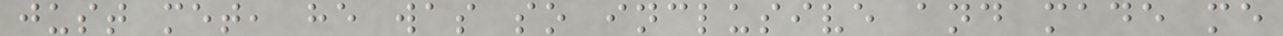just met, he was so inclusive and made me
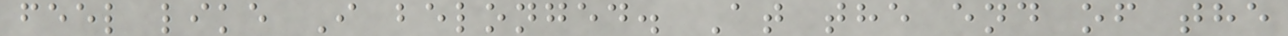feel like I belonged. At the end of the
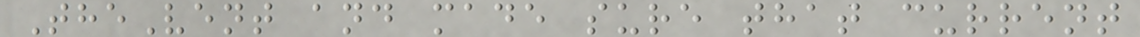TheVent and made sure that current
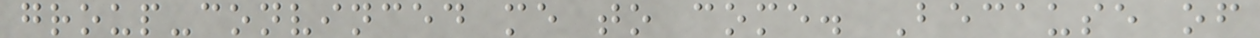group-convinced me to come. Because of
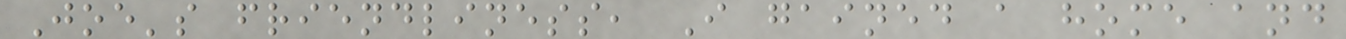Joe's friendliness, I gained a home and
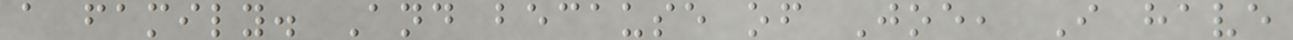a family. And because of Joe, I have
